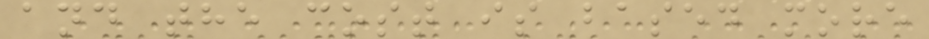and the cost is based more
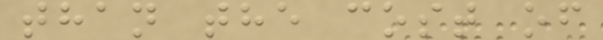than the cost of
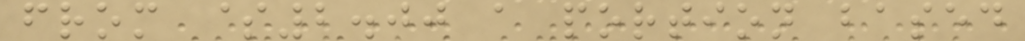from $2.00 a portion based
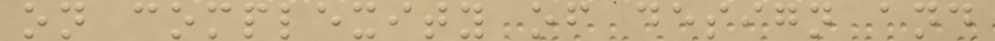on complexity of design and
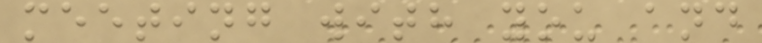meeting with you and
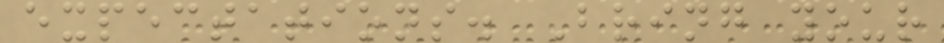expectations. Bring your
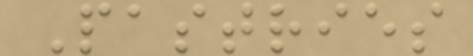Pastries
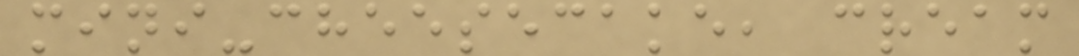mini-cheesecake, cream
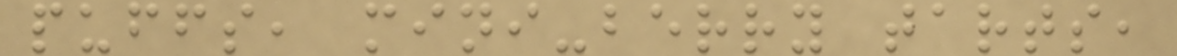puffs, mini-berry tarts,
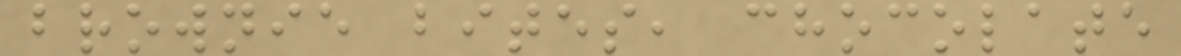brownie bites, chocolate
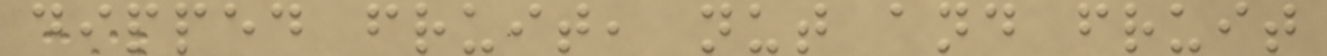dipped fruit, nut and fruit
